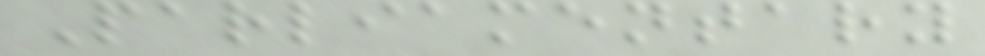Parliamentary
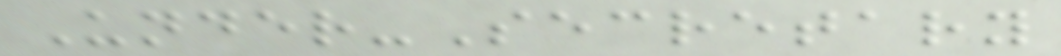Under-Secretary
